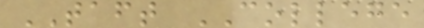TAFT COLLEGE
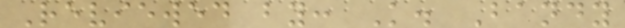Reviewed by: K. Bandy
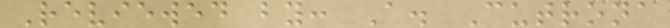Reviewed by: A. Cutrona
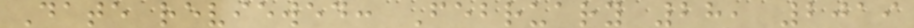Date reviewed: February 28, 2019
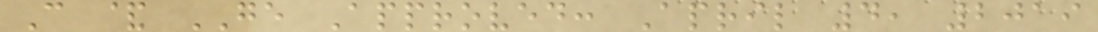C & GE Approved: April 4, 2019
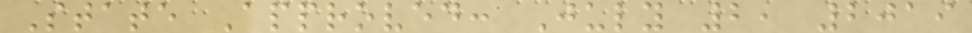State Approved: July 2, 2019
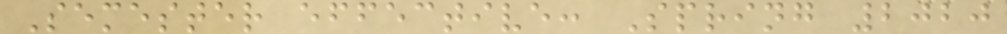Semester effective: Spring 2020
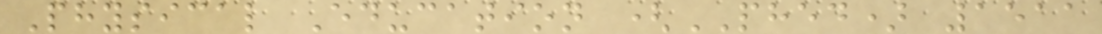Physical Education (PHED) 1511
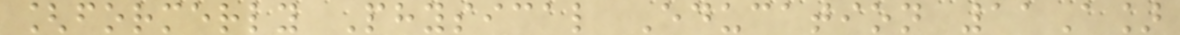[formerly Physical Education 11A]
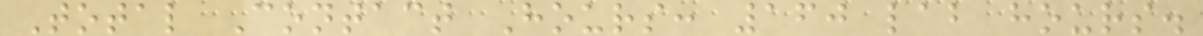Total Contact Hours: 160 lab hours.
